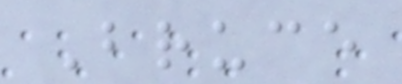Bruce
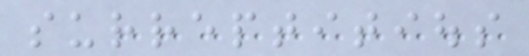surreptitious
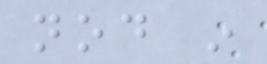nod in
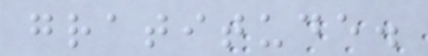gratitude.
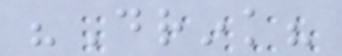"Drink?
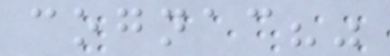cognac?"
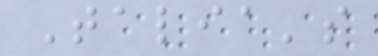Talia's
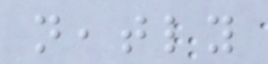neatly
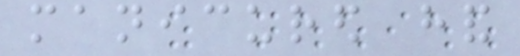manicured hand
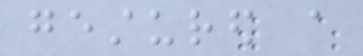gestured a
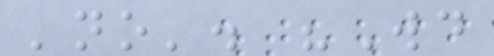'no'. "Would
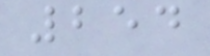254
